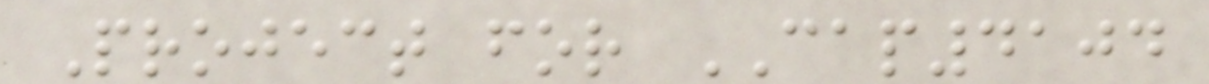Project for CAP4104
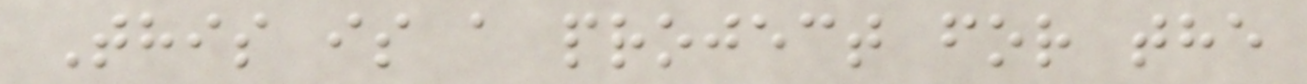This is a project for the
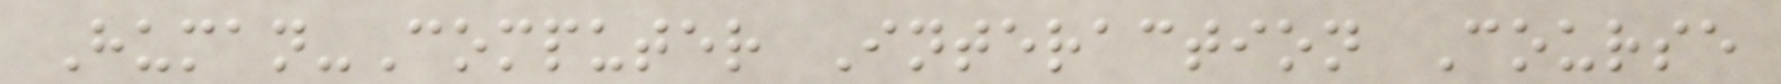Human-Computer Interaction Course
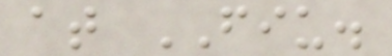at FIU.
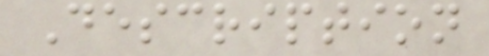Description
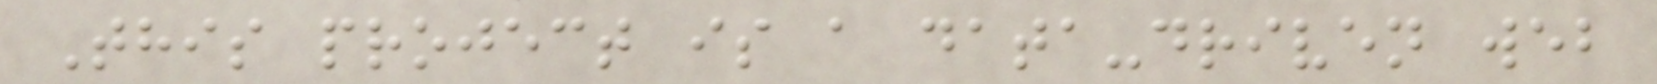This project is a data-driven web
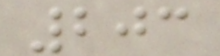203
